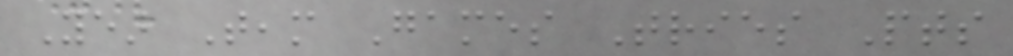Year Team Games Tries Pts
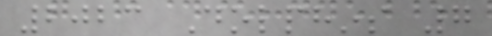2023 Dolphins 7
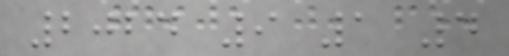2024 9 1 4
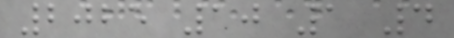2025 10 1 4
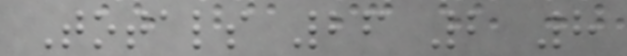Totals 26 2 8
